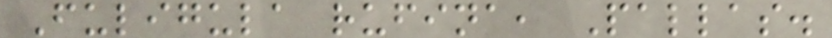Fuligula rufina, Pallas.
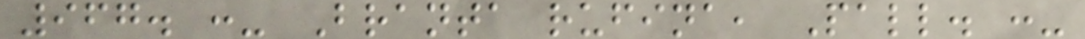967. :- Branta rufina, Pall. :-
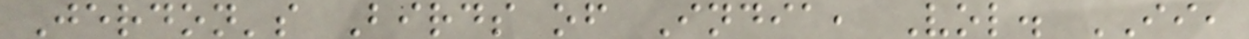Jerdon's Birds of India, Vol. II,
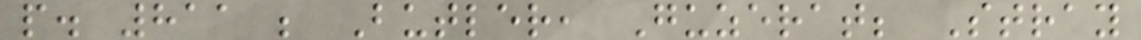p. 811 ; Butler, Guzerat; Stray
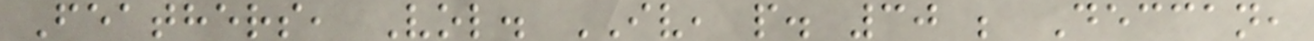Feathers, Vol. IV, p. 30 ; Deccan,
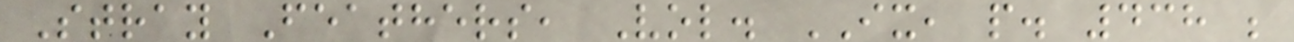Stray Feathers, Vol. IX, p. 438 ;
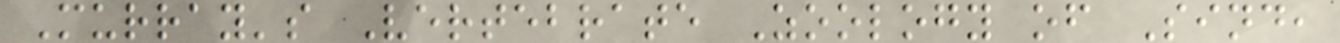Murray's Vertebrate Zoology of Sind,
